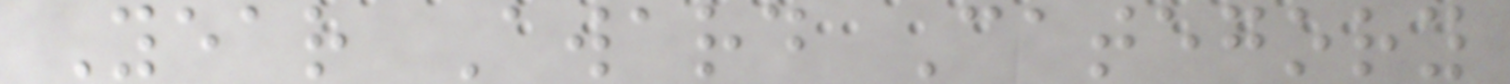Year Award Category
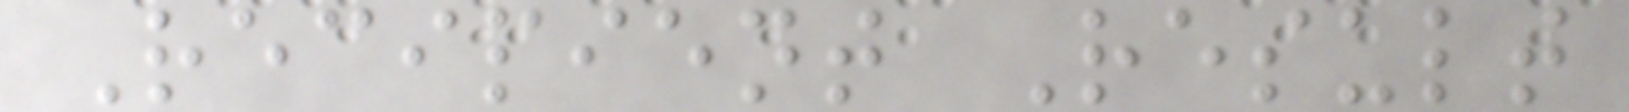Recipient Result
